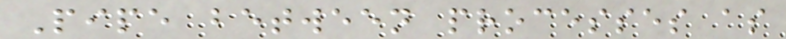Pipe between processes as
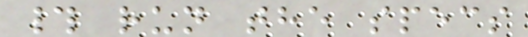# run the specs
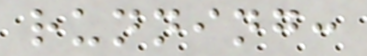running:
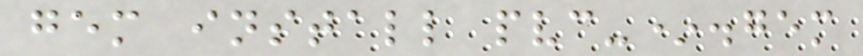gem install pvc-*.gem
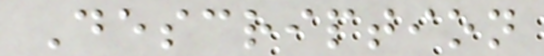Description
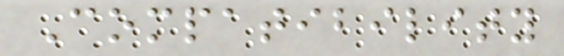Compatibility
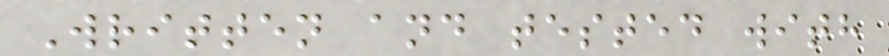Written and tested with
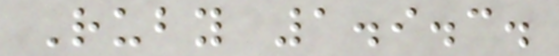Ruby 1.9.3.
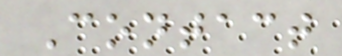Contact
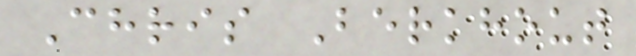Chris Berkhout
